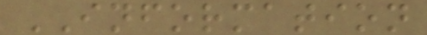INFORMATION
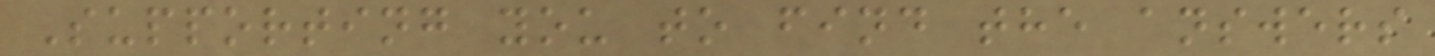Supporting you to find the answers
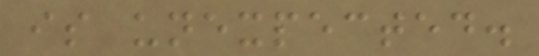is unexpected.
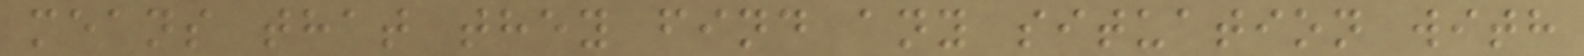means that they find any situation with
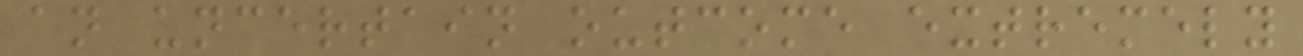an uncertain outcome extremely
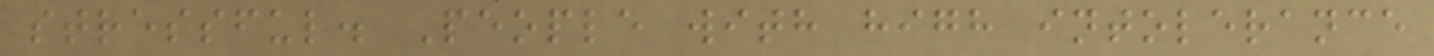stressful. People with high intolerance
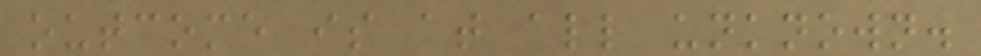outcome is at all unknown.
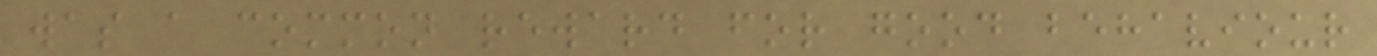was a common reward for good behaviour
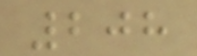208
